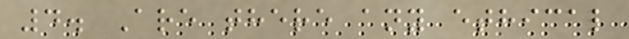4. Are there any ethical
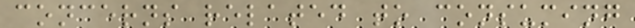concerns related to consuming
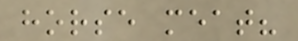horse meat?
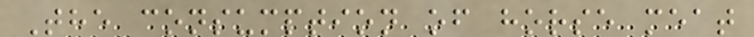The consumption of horse meat
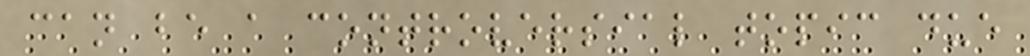can be a controversial topic due
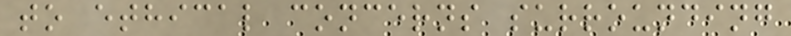to ethical concerns surrounding
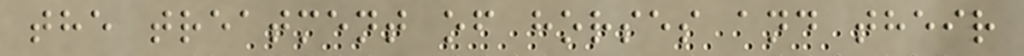the treatment of horses and their
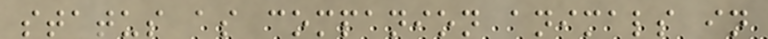status as companion animals in
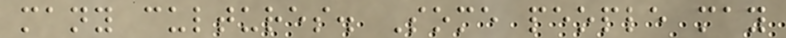many cultures. Some people may
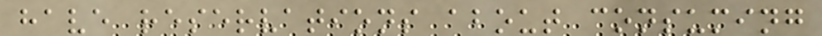have reservations about consuming
